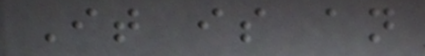It is an
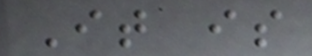It is
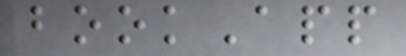bookApp
